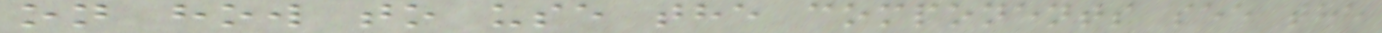on how to use the components see the
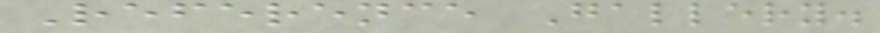Reference Gallery.
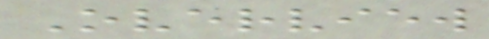Overview
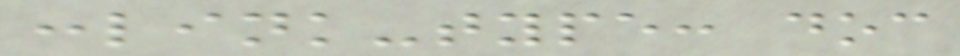:link-type: doc
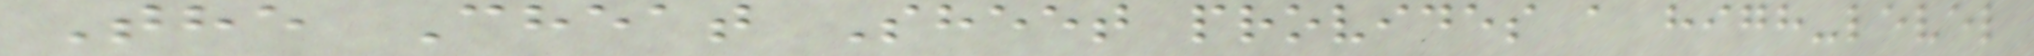The Cheat Sheet provides a high-level
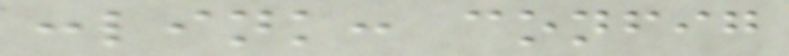:link: config
